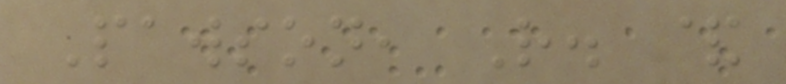Pawson, R. &
